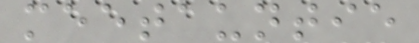meetauntie
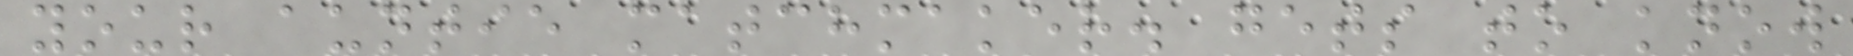your auntie matchmaker. gets to know
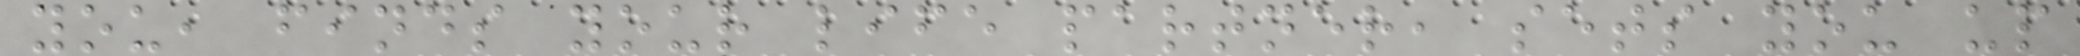you, finds your life partner, sets you up
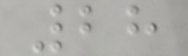28
